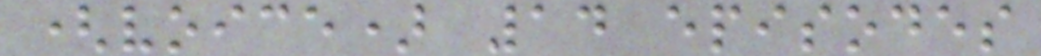(voice) 14 episodes
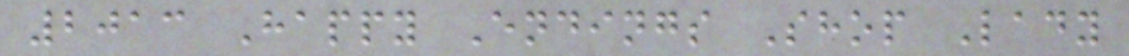2013 Happy Endings Shop Lady
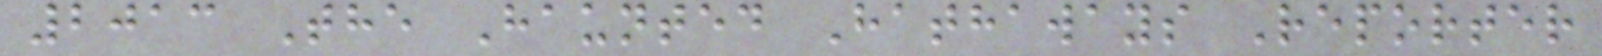2013 The Haunted Hathaways Reporter
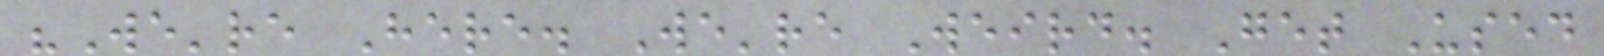"We're Here. We're Weird. Get Used
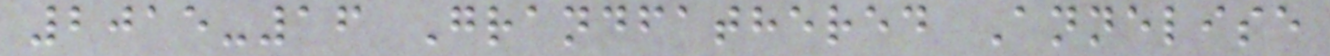2015-16 Grandfathered Annelise
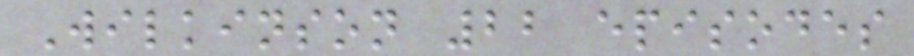Wilkinson 22 episodes
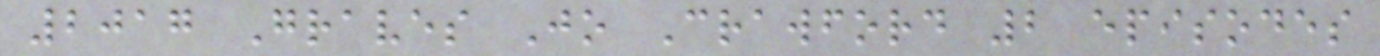2017 Graves Jo Crawford 2 episodes
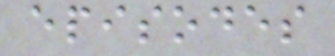episodes
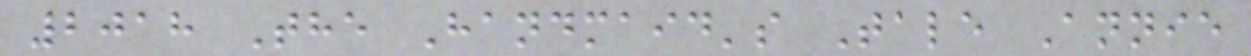2018 The Handmaid's Tale Annie
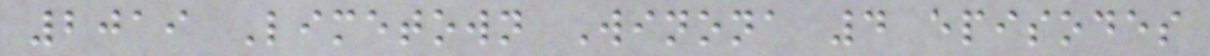2019 Limetown Winona 4 episodes
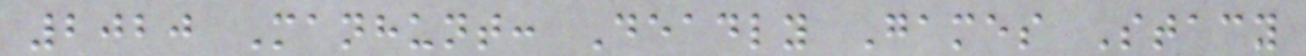2020 Manhunt: Deadly Games Stacy
